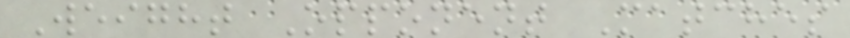Weight Opponent Matches
